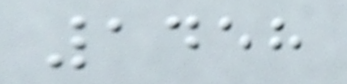1458
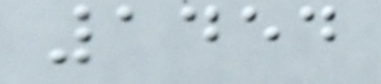1454
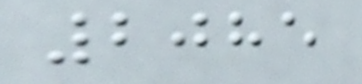2085
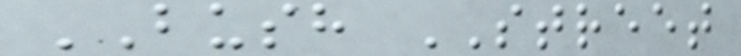BUSH STREET
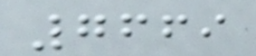7669
